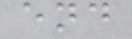end
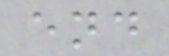end
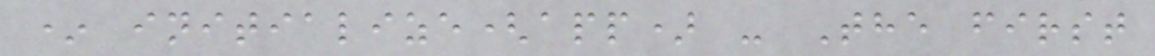* initialize(app) - The first
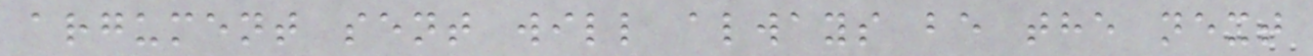argument sent will always be the next
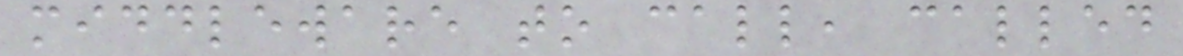middleware to call, called
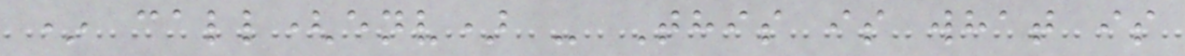* call(env) - This is what is
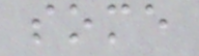some
